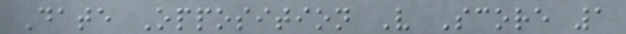Date Opposition V Score 1
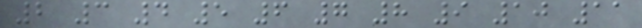2 3 4 5 6 7 8 9 10 11
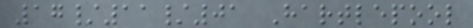17/11/01 Hartlepool
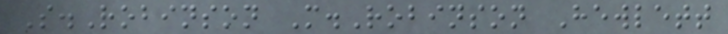S.Robinson M.Robinson Hewlett
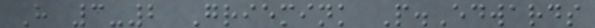H 3-2 Griemink P.Edwards
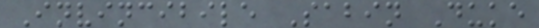Invincibile Sabin Duke
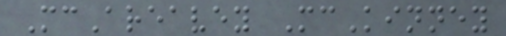McAreavey McKinney
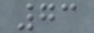73
